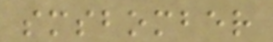smsbomber
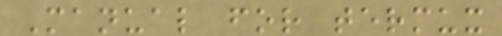Manual for termux
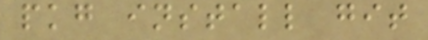pkg install git
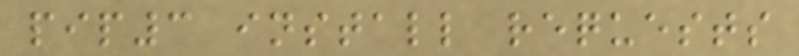pip3 install requests
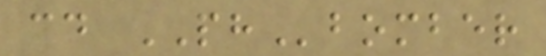cd PHbomber
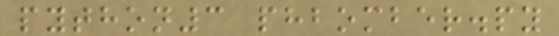python3 phbomber.py
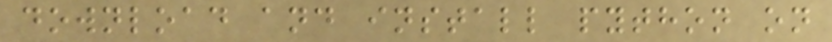download and install python on
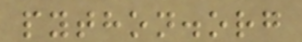python.org
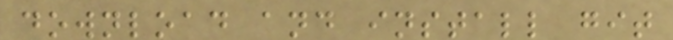download and install git
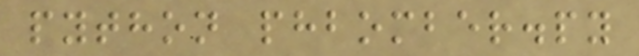python phbomber.py
